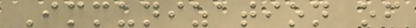Immunization of
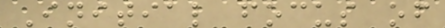Initial focus of
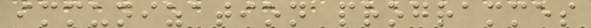immunization programmes
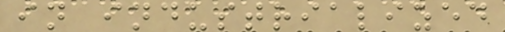in industrialized
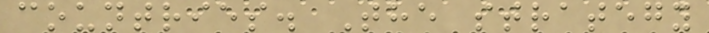countries. The strategy
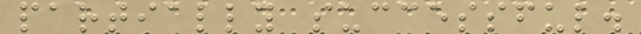partially successful.
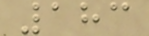183
